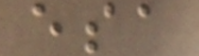esa
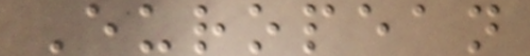European
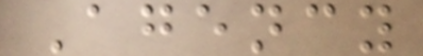Agency
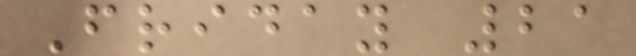Friday 21
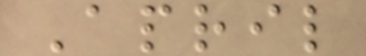April
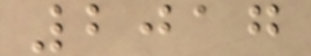2017
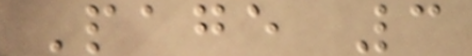Page 3
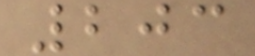203
